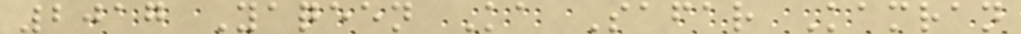2017 Yaqeen Ka Safar Kamran
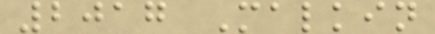2017 Malkin
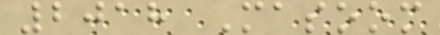2018 Masoom
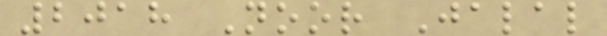2018 Noor Jalal
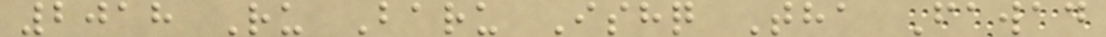2018 Ru Baru Ishq Tha Fawad
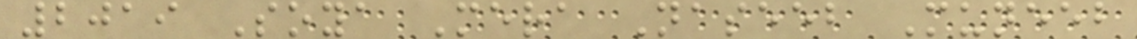2019 Soya Mera Naseeb Muneeb
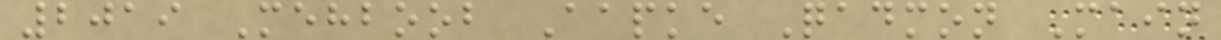2019 Mehboob Aapke Qadmon Main
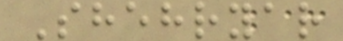Shehryar
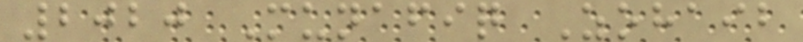2020 Munafiq Zohaib
